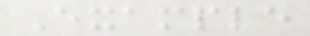Example
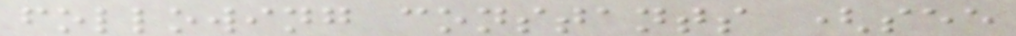following constants (see
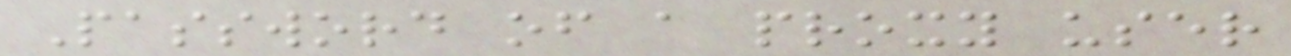Password of a proxy user
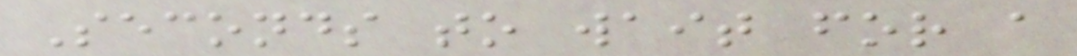Seconds to wait for a
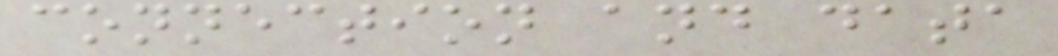connection and data
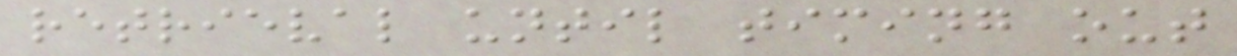retrieval until timing out
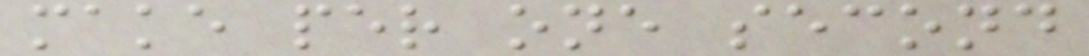make per one second
